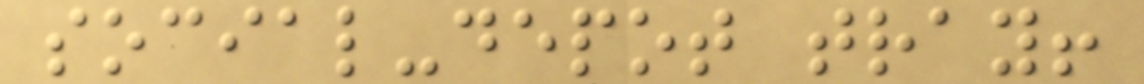social-depot tray!
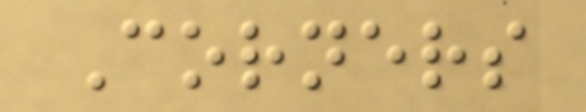Corners
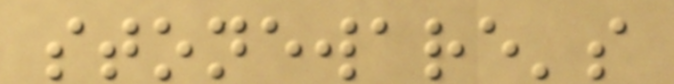stoneware's
